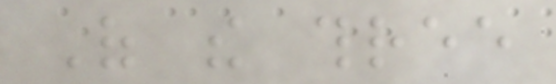Of the three
